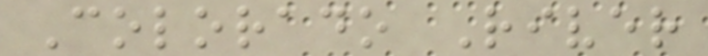Colorado River
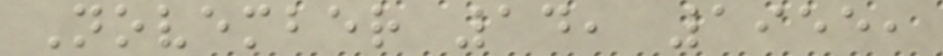November 14, 1955,
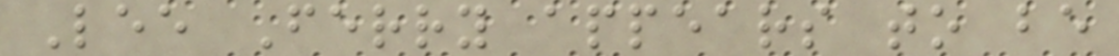Lee Ferry appears to be
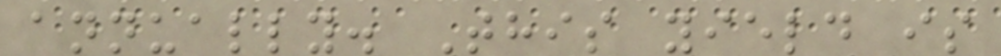annually. This yield is
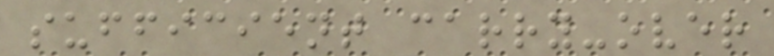sufficient carry-over
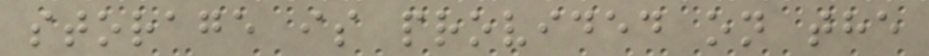storage is provided on the
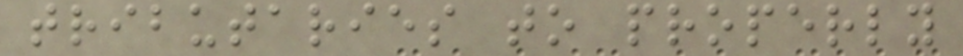tributaries to properly
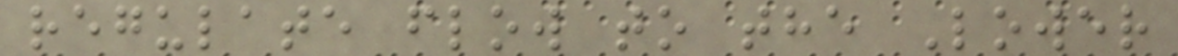regulate flow to the Lower
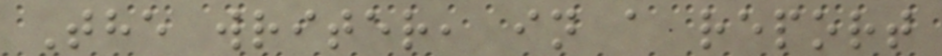The writer, in a report
